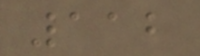112
